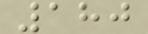180
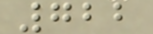722
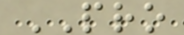PRO
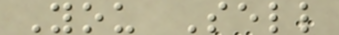You Sell
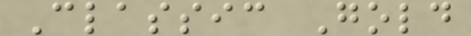Classic Gold
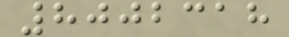8002318
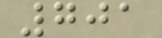701
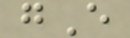gE
